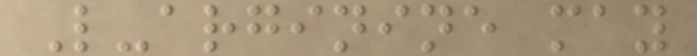L-arginine may
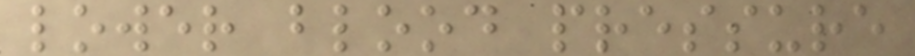lower blood pressure
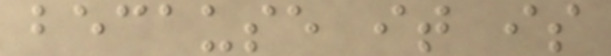because it is
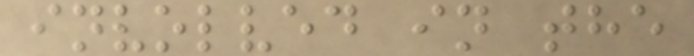involved in the
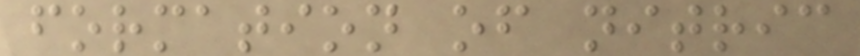formation of nitric
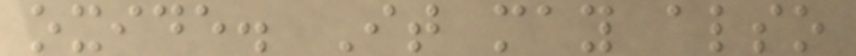oxide. It may also
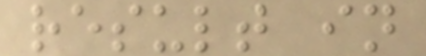result in
